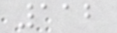112
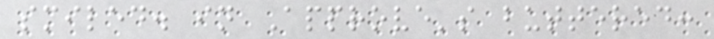smiled. in Approve's buttered:
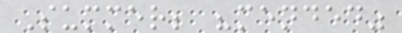Summer; "mended"
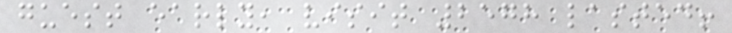guest early, visit 2578 lasted!
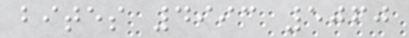bites 4993 5060
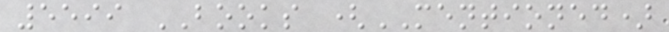5599 BOOKS (MENTIONED)
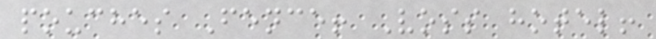pouches Fence! Voss hotel!
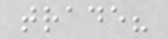trade?
